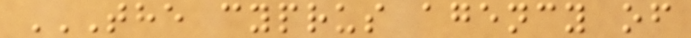THE CYPRUS AGENCY OF
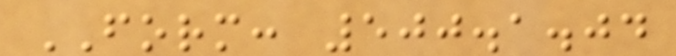FORM: 500.1.04
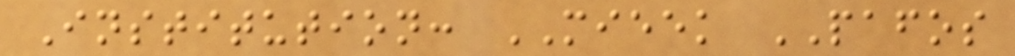Institution: MIEEK PAFOS
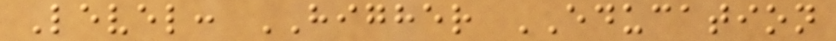Level: HIGHER EDUCATION
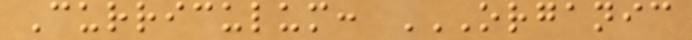Curriculum: ORGANIC
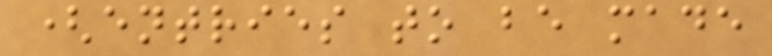(entries to be made
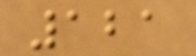121
